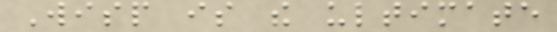Wisp is the ultimate
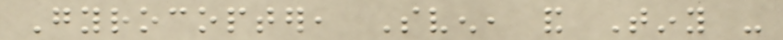Gyrocopter, Sven, and Tiny -
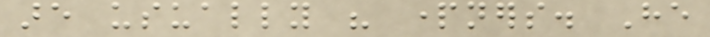are usually his partners. He
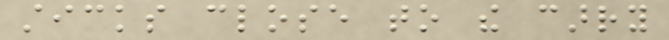sticks close to the carry
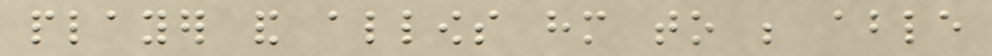player and allows him to be able
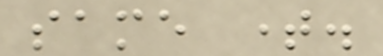same time.
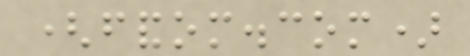(fandom.com)
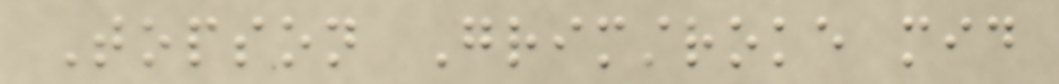Topson Grimstroke mid
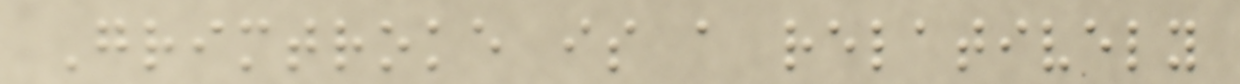Grimtroke is a relatively
